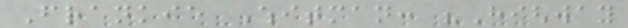Frankie Whitman: "Highway
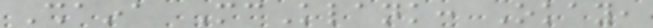Shaina McKlank: Okay,
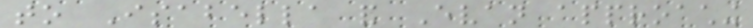to Isabella and Evan approaching
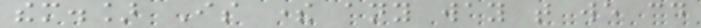them.] Is there any way that we could
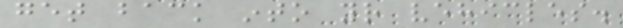get back into your vehicles.
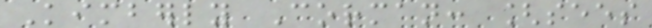Kimberly Corman: [sees
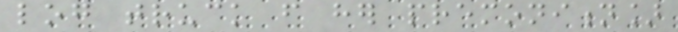log truck from her premonition]
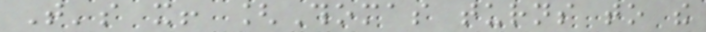That's it! [Thomas turns to the
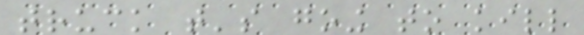truck that's going to kill
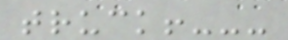truck!---
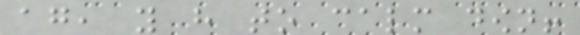again, you have to calm down!
